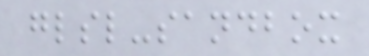glsl-sandbox
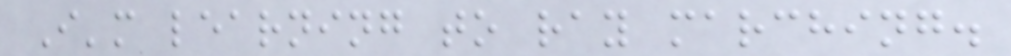I'm learning to ray marching.
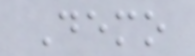Demo
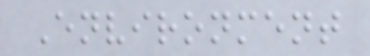Environment
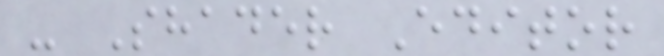- Shader Editor
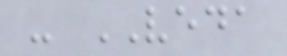- VEDA
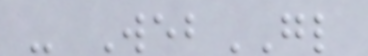- WebGL
